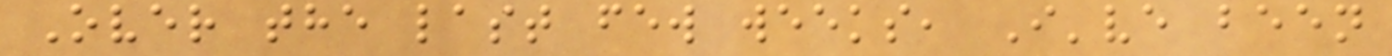Over the last few weeks, I've been
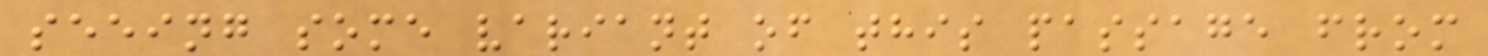seeing some variant of this passage from
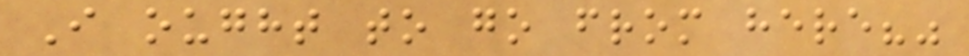I ought to go from here?"
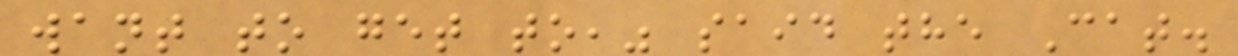want to get to," said the Cat.
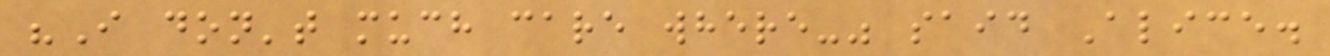"I don't much care where-" said Alice.
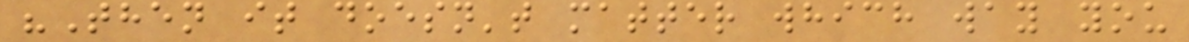"Then it doesn't matter which way you
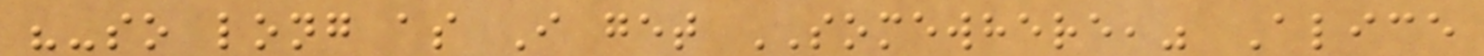"-so long as I get SOMEWHERE," Alice
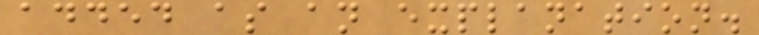added as an explanation.
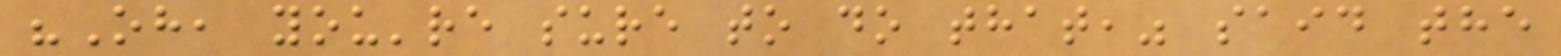"Oh, you're sure to do that," said the
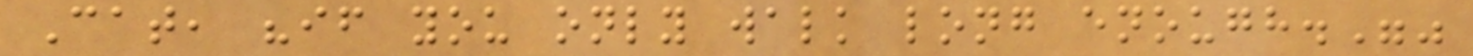Cat, "if you only walk long enough.""
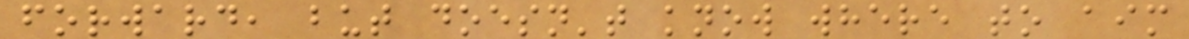forward, but doesn't know where to aim
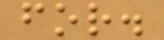for.
